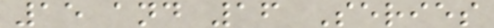15 and 16 Series
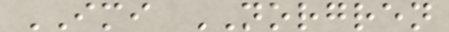IMI NORGREN
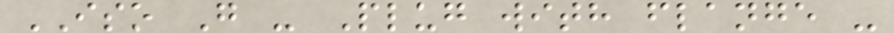ISO G - Plug with flange -
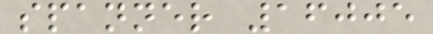spanner 16005
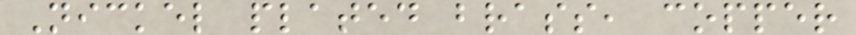Nickel plated brass, copper
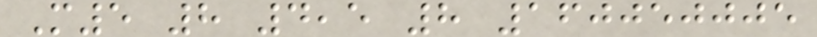M5 8 4,5 8 160050005
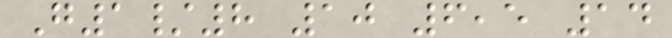G1/8 10 6,5 14
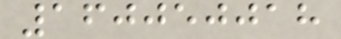160050018
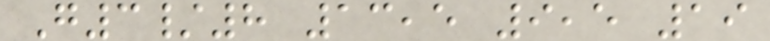G3/8 13,5 9,5 19
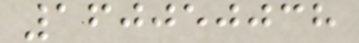160050038
